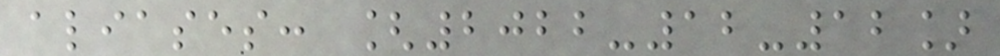aliases: [2022-12-12]
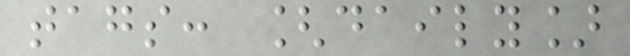tags: [daily]
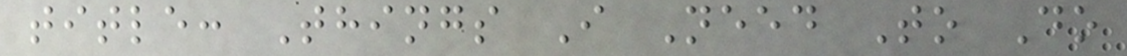title: Things I Need To Do
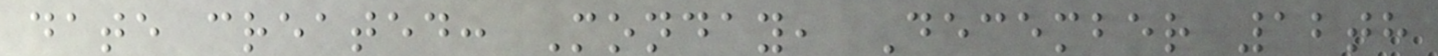date created: Monday, December 12th
